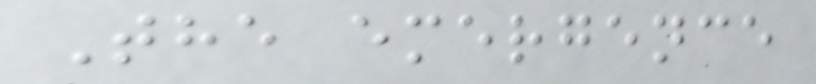The emergence
